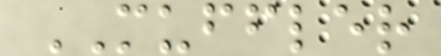MUFFLER
